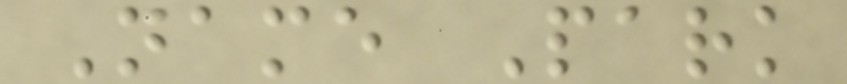Name Park
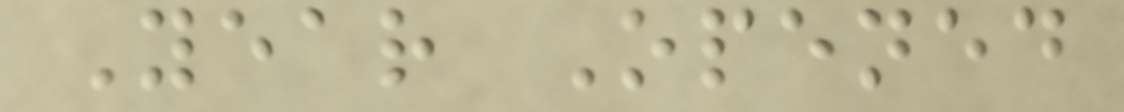Year Opened
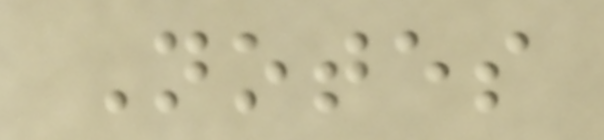Notes
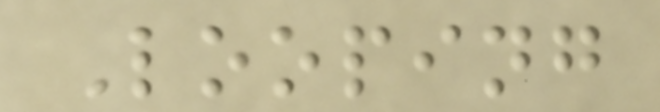Looping
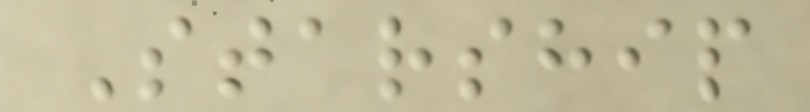Starship
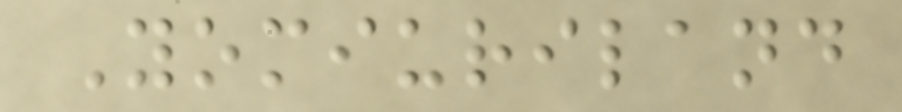Yomiuriland
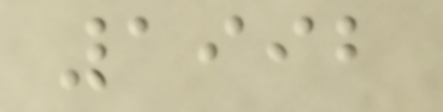1992
